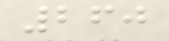260
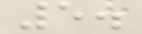5.
